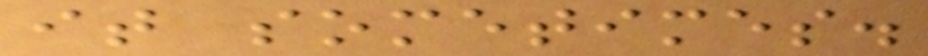it sometimes.
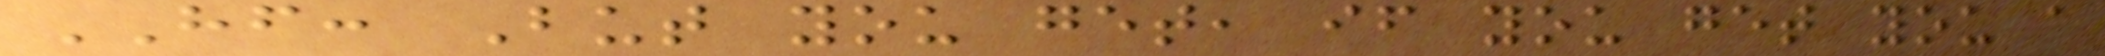HF: But you get, if you get you a
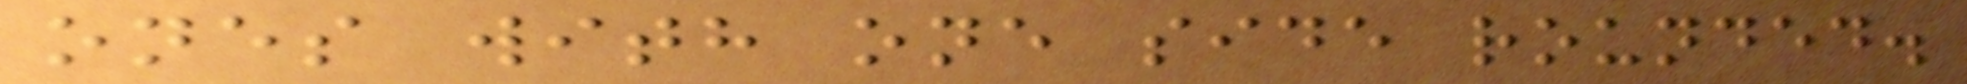ones with one side rounded.
